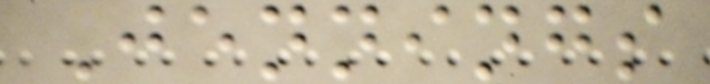Jennings
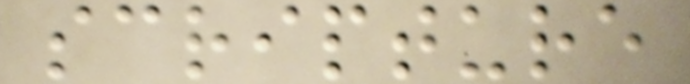scripture
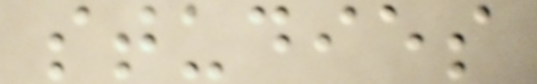studies
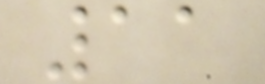11
